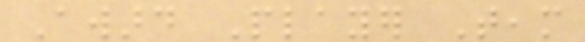Award Player Team
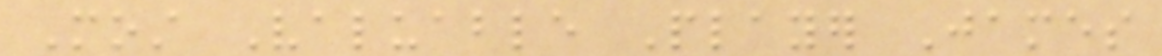Most Valuable Player James
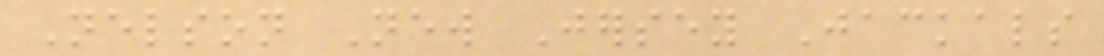Nelson New Jersey Jackals
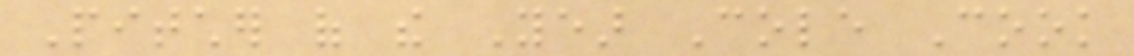Pitcher of the Year Cole Cook
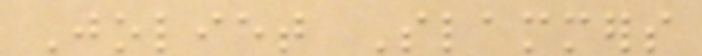Joliet Slammers
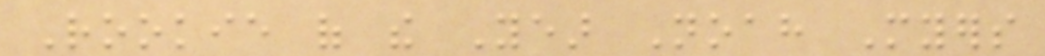Rookie of the Year Noah Myers
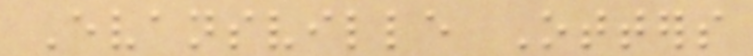Evansville Otters
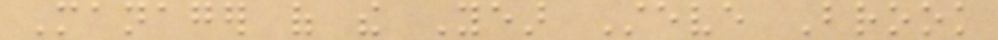Manager of the Year Steve Brook
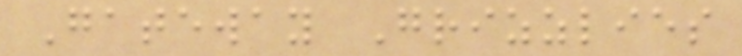Gateway Grizzlies
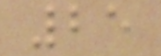25
